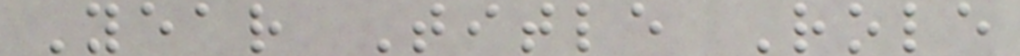Year Title Role
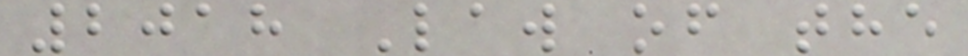2018 Law of the
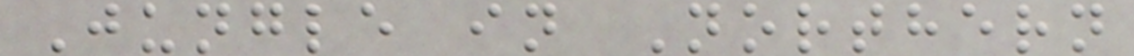Jungle in Northern
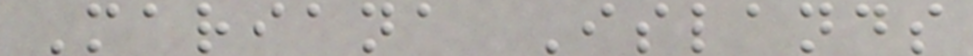Mariana Islands
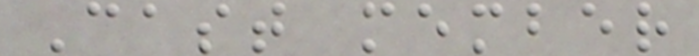Cast member
